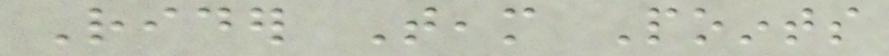Rider Team Points
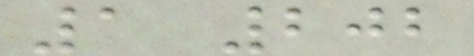1 202
